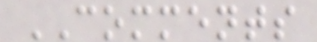COMMENTS
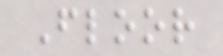Floor
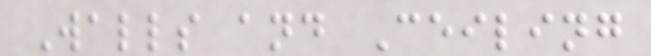Walls and Ceiling
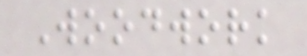Woodwork
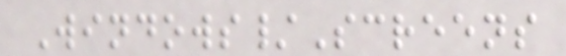Windows/Screens
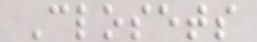Closets
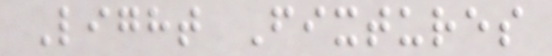Light Fixtures
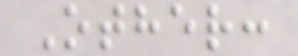Other:
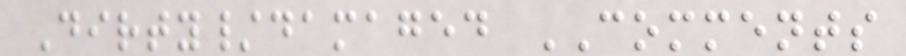Dirty/damaged COMMENTS
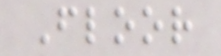Floor
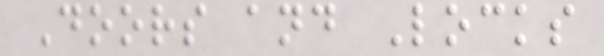Doors and Locks
